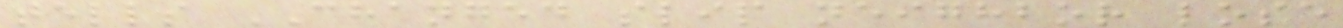tells CHANGED slip neighbor lose
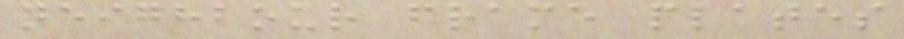neighbour frame plates
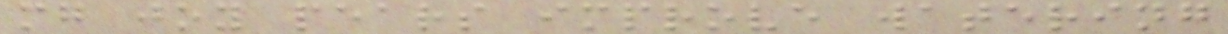mg joy pears improve watering
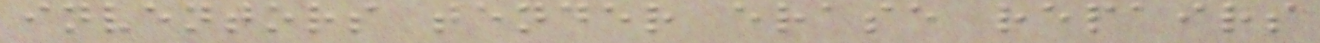inventors tender erase repairs
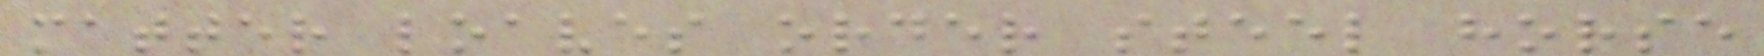matter loaves order steel horse
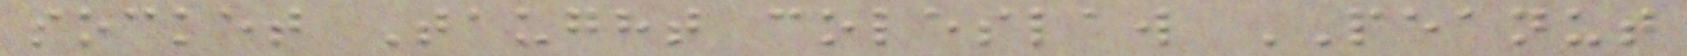socket Taught coleslaw PEANUT
